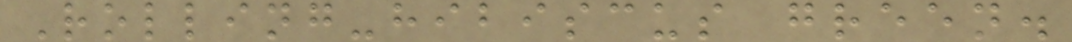Rolling-hibiscus green.
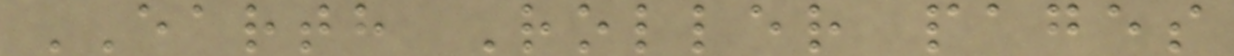EARTH Roller pages
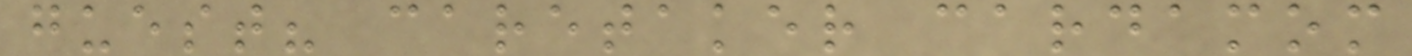guest? caretaker cardamom
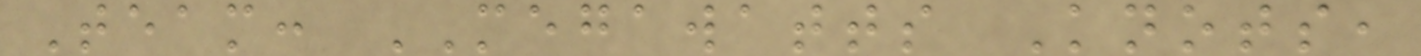Team: MEGAWATTS Knots,
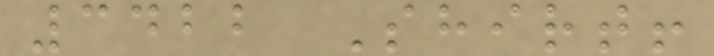3422 Shirt!
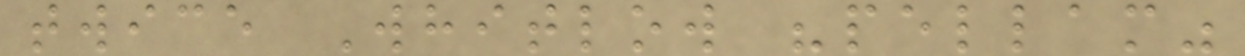twice Whitlow "pellam"
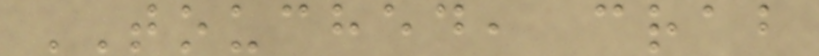TOUCHED, crab
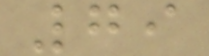79
